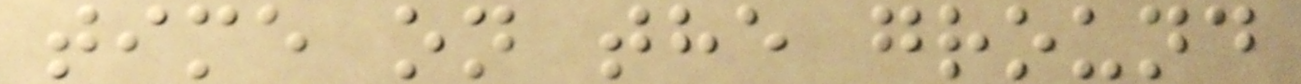time on the ground
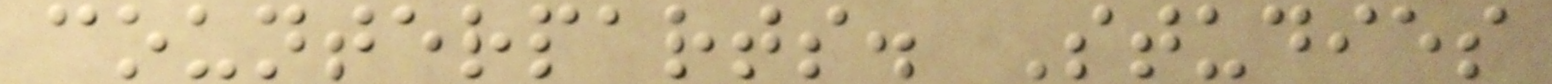counterparts. Studies
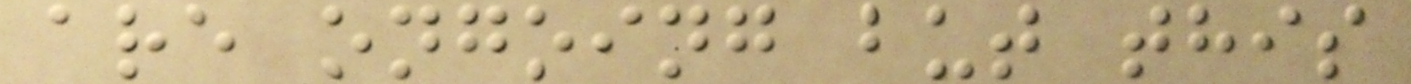are ongoing but this
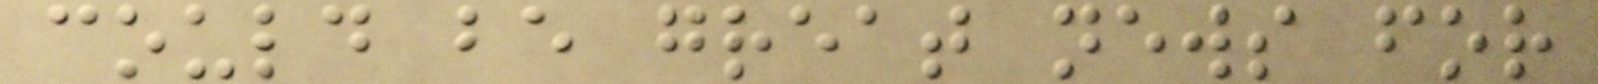could be great news for
